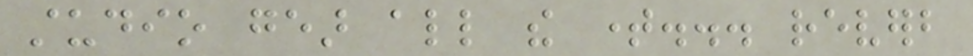studio gear all the time... reverb
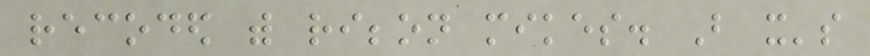recoded with ribbon mikes. But it's
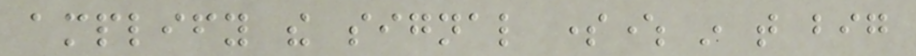amplify the signal somewhere in that big
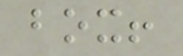box!
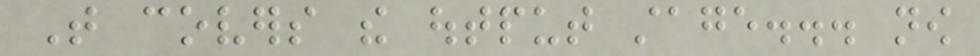That covers the output stage... now
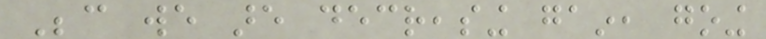Because we are decreasing gain, going
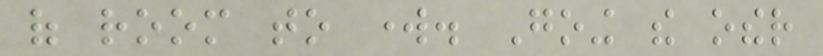of room to work. Going the other
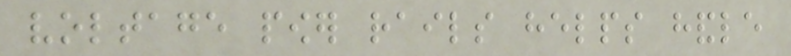voltage power rails helps handle
